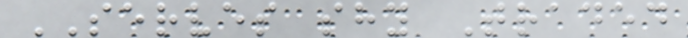SERVES shy Traded
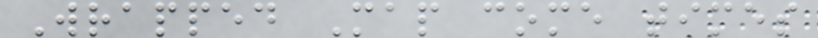Wrapped Map come times
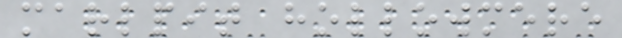marlpit hollowmere
